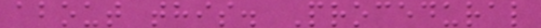about this. Procedural
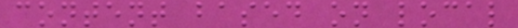content based on local
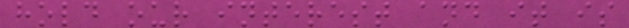hold our interest and it is
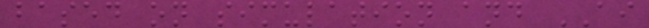based on simulation and AI
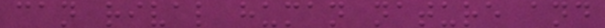can rival human nature and
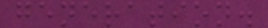generation.
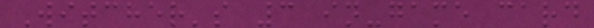Witcher's 3 in-game card
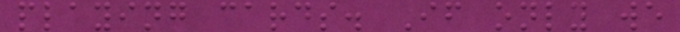playing cards. If only we
